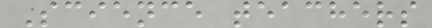Science teachers
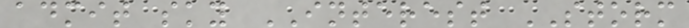admit sky INTEREST STORM
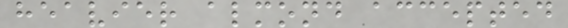heavier almond accepted
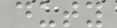duty
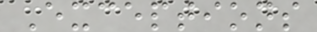Exceptions
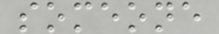someone
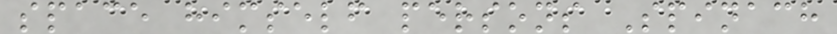space himself persons Spinach
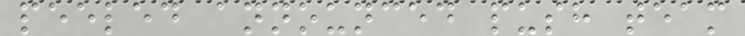peeled announced push team
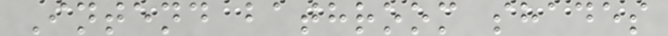Intend bathroom shades
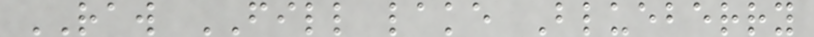RAW FILL lake Blueberry
